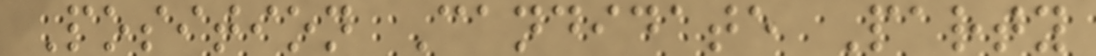Position Candidate Party
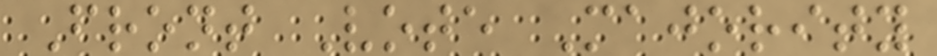Front Vote Majority
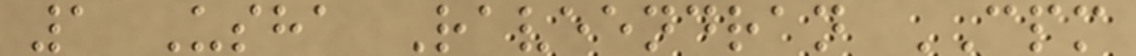1 Usha Raveendran CPM
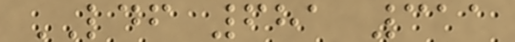LDF 681 311
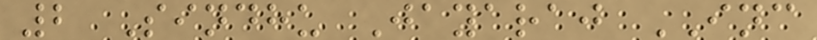2 Sindhu Jayaraj INC
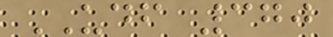UDF 370
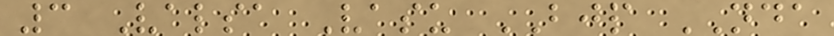3 Valsa Vasu BJP NDA
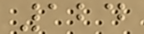124
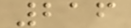216
